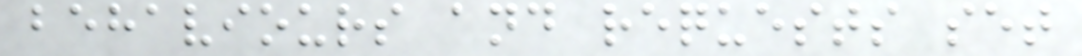behaviours and requests set
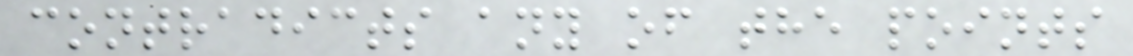contradicts any of the points
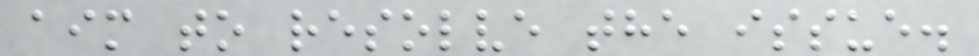aim to resolve the issue.
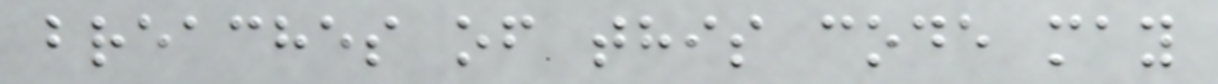breaches of this code may
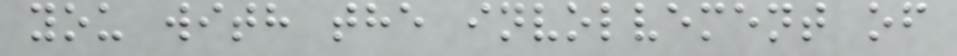you with the involvement of
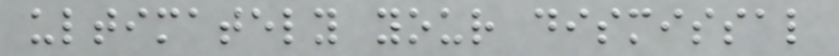ultimately your dismissal
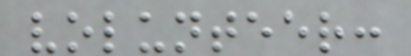volunteer:
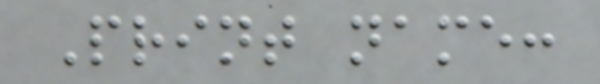Print name:
